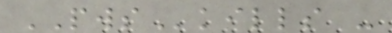PWSkills -
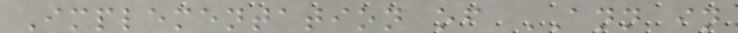Implementation of ANN in
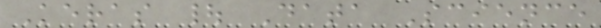Keras | Data Science
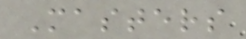Masters
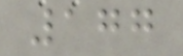177
